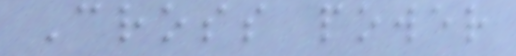Cross power
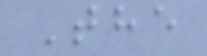The
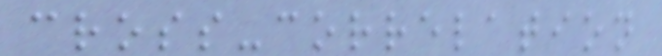cross-correlation
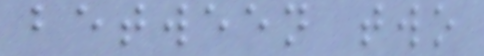between two
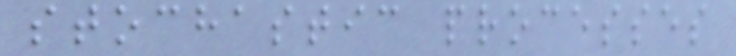stochastic processes
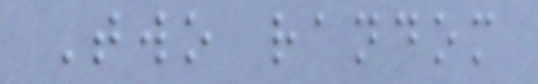Two random
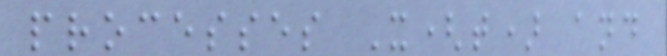processes X(t) and
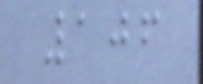106
